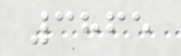3865
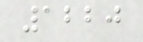1220
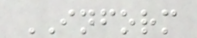INFORM
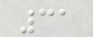31
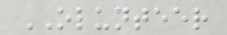OLUNTEER
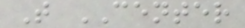T CENTER
